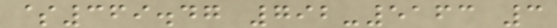$369.47 792-5163 3
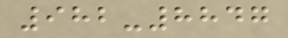982-8847
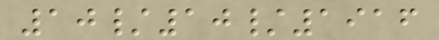10/10/1916
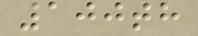100th
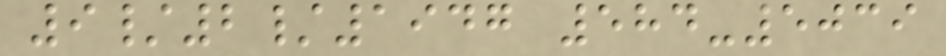9/2/1947 584-5039
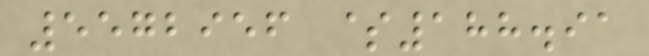5572956 $188.91
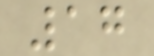17
